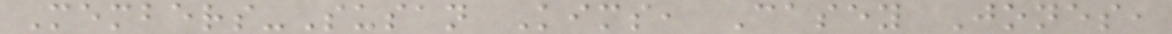Members-Susan Kims, Casey Jones,
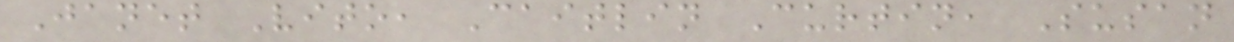Janet Vito, Caitlin Curtin, Susan
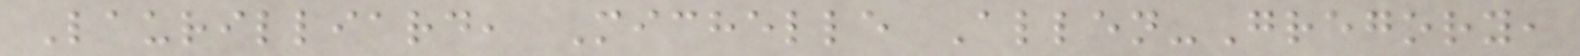Laurilliard, Michelle Allen-Gregory,
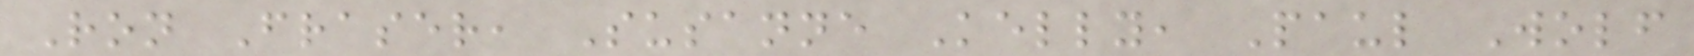Ron Fraser, Susanne Kelly, Paul Wolf
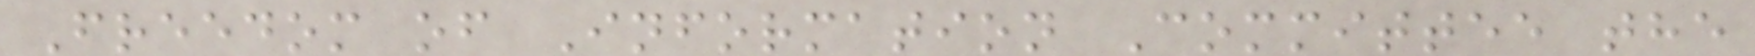Freedom of Information Committee the
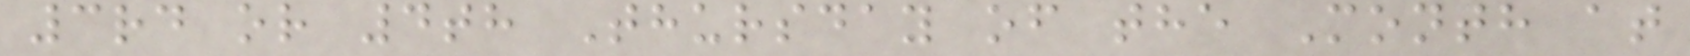3rd or 4th Thursday of the Month at
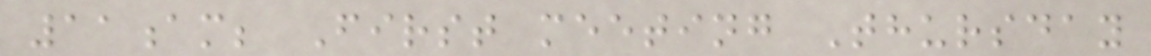11am; First meeting Thursday
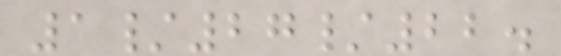1/27/22.
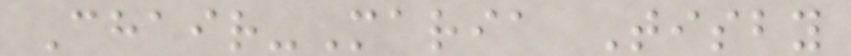Chair-Maria Tisby
